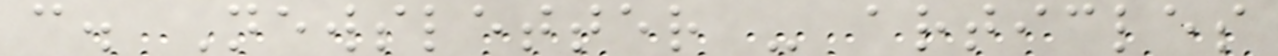c. Newsletter - articles
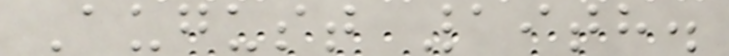August 19th.
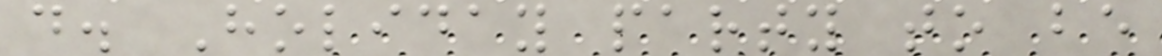d. Holiday party to be
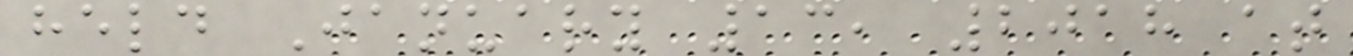held January 13, 2018 at
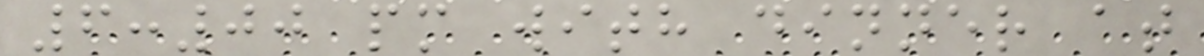6:00 pm with dinner at
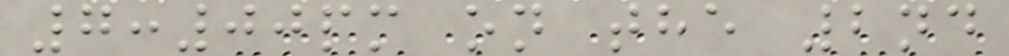7:00pm on the 2nd
